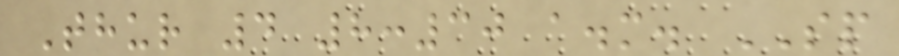Thur 4 8:30 a.m. SP
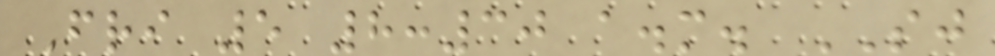Fri 5 8:30 a.m. SJ
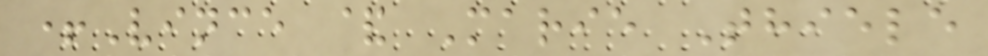+Vince & Marie Thiele
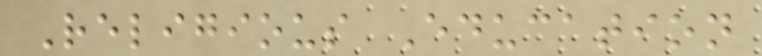Religious Education
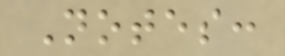Notes:
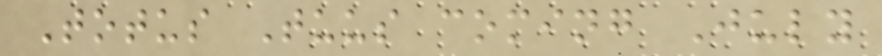Totus Tuus coming July
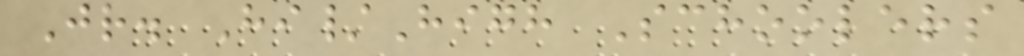Jr. Hi/High Schoolers
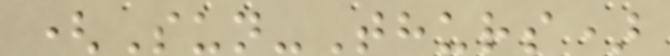(Sun-Thurs)
